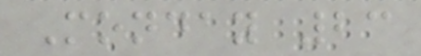Monday 23
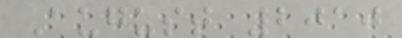August 2010
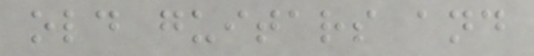old guitars and
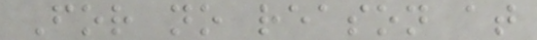For no reason at
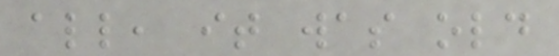all, it was old
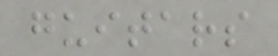guitars
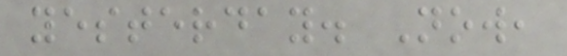yesterday. Now,
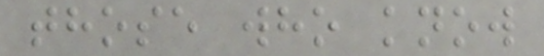those who know
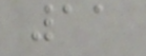11
